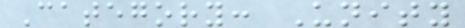Category: Unity
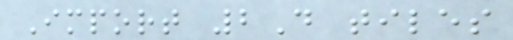Import 2D tiles
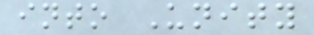into Unity
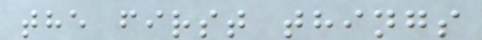the first things
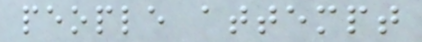people attempt
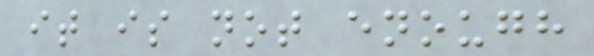it is not enough
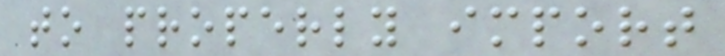to properly import
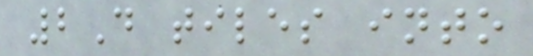2D tiles into
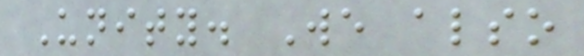Unity. We also
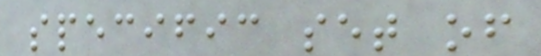specific set of
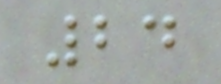24
